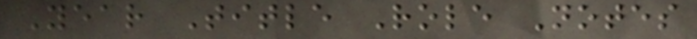Year Title Role Notes
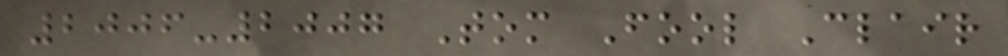2006-2007 Tom Fool Clair
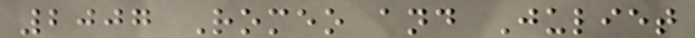2007 Romeo and Juliet
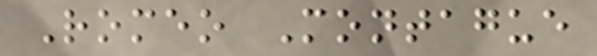Romeo Montague
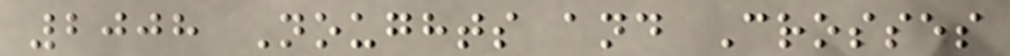2008 Noughts and Crosses
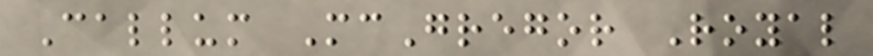Callum McGregor Royal
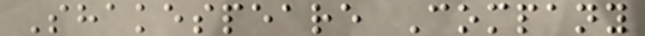Shakespeare Company
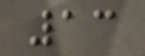13
